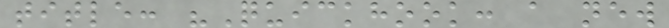title: "Quickhook: a new
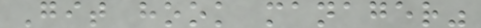Git hook manager"
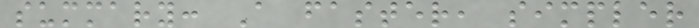summary: A faster, simpler
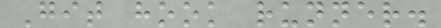Git hook runner.
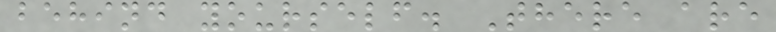behind yourself. There are
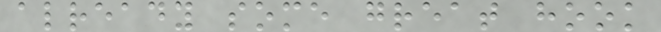already some great hook
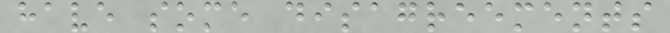have some disagreements
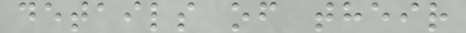details of their
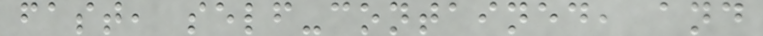fast, self-contained, and
